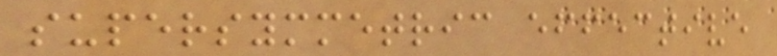supersymmetric effective
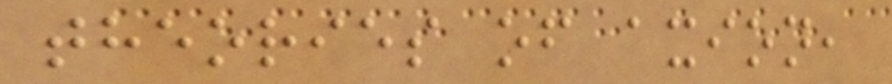theories of axion,
